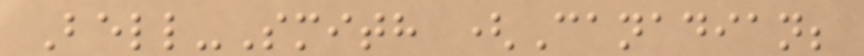Bell-Smith (Canadian;
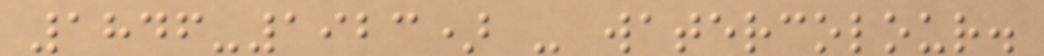1846-1923) - watercolour.
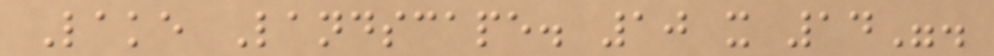Lake Landscape. 10 x 14".
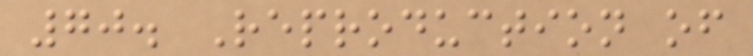70. Reproduction of
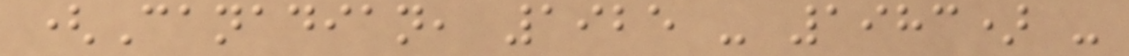(Canadian, 1925 - 1983) -
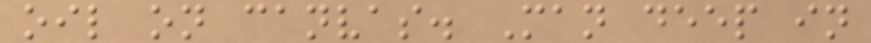oil on canvas. Man deep in
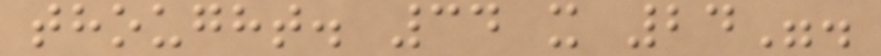thought. 34 x 24".
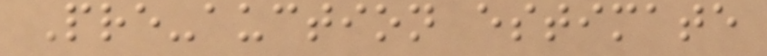Pre-auction estimate
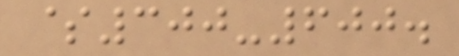$300-600.
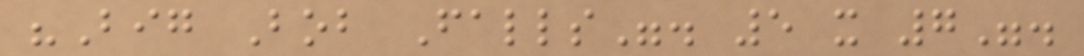"Big Bob Falls". 5 x 7".
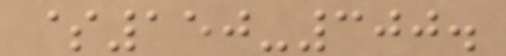$150-300.
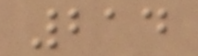214
